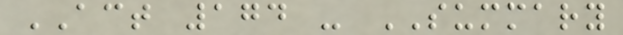ACT 174 - SUMMARY
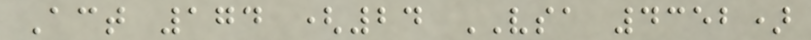Act 174 (24 VSA 4352)
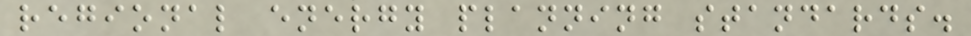regional energy planning standards.
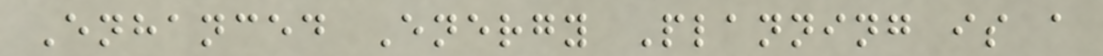Enhanced Energy Planning is a
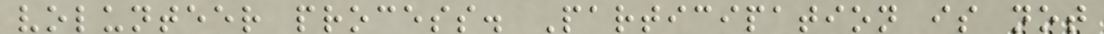volunteer process. Participation is not
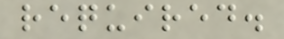required.
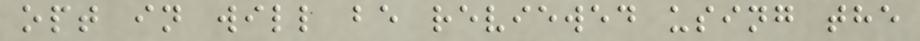opt in will be reviewed using the
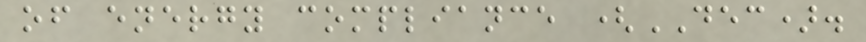of energy compliance (DEC).
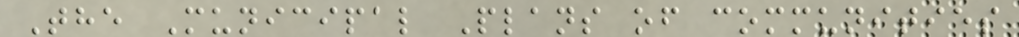The Municipal Plans of communities
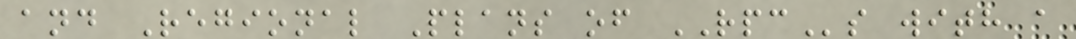and Regional Plans of RPCs with a
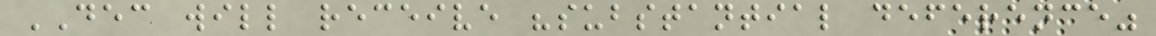DEC will receive "substantial deference"
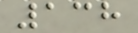138
